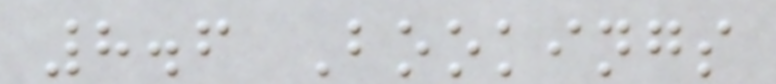8.6 Bookings
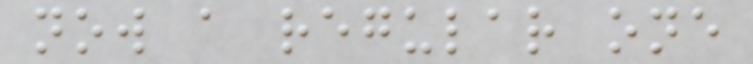now a regular one
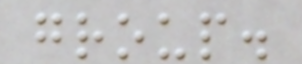group.
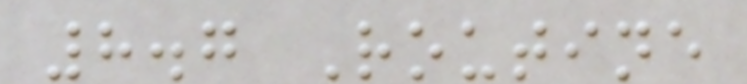8.7 Routine
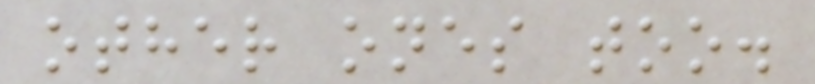other ones too.
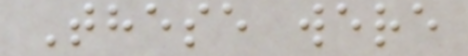These were
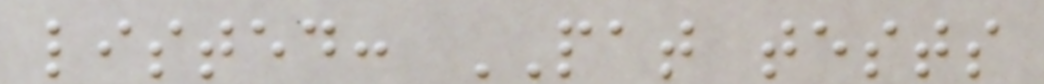listed: PAT tests
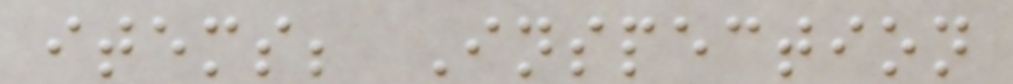items; Inspection
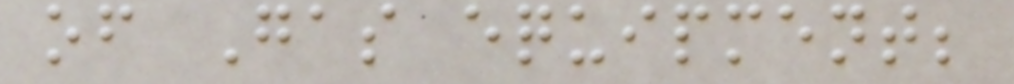of Gas equipment;
